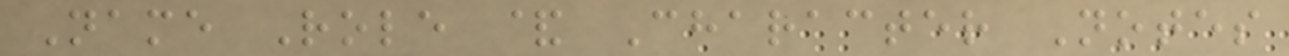Name Role & Character Notes
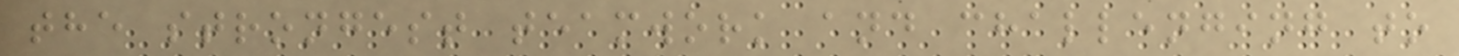the strongest teamwork and challenging to
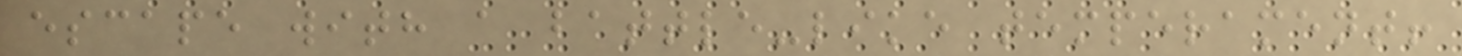escape with a battle-like temperament!
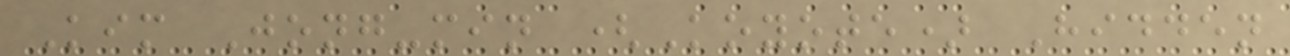Kim Jong-min (Koyote) Hidden
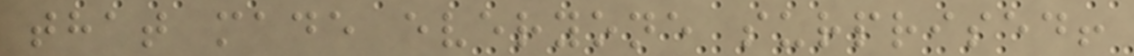that made everyone surprised!
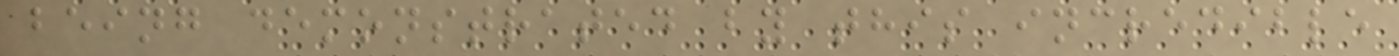being demonstrated by this incredible
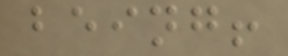being!
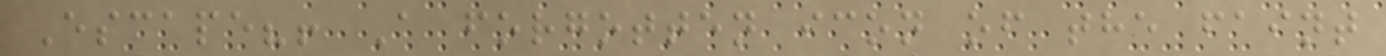Escape?! A forgotten icon of the faint
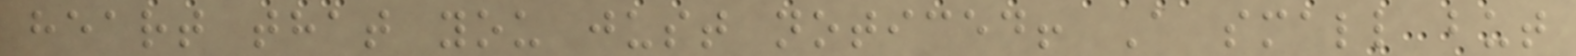heart that you just noticed! A small but
